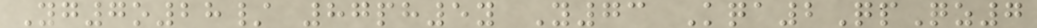Yg7o28/ 87ph5y Y73 Kqa2QpQz7
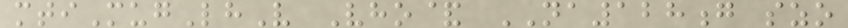mtiMugLhV Vho& NA128g szo
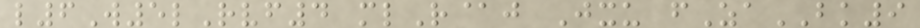l6W5lRvf4 mlR@j Jxu fZaBK9
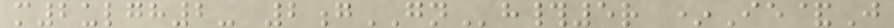m2ulgh2- 2gGNh#5r *Ie&J
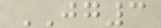JG3
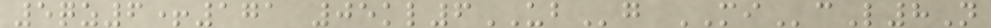5qz6+171 05kl6UBg MIcL8N
